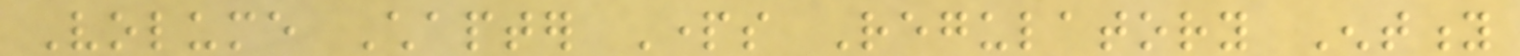Volume Chapter Parts Regulatory Entity
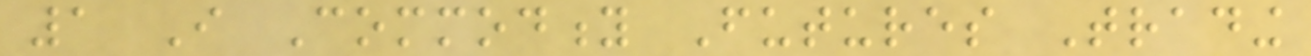1 I Commodity Futures Trading
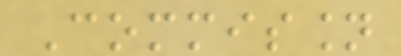Commission
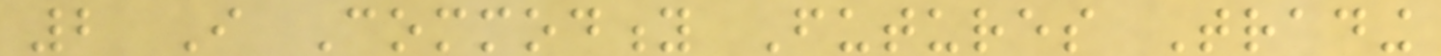2 I Commodity Futures Trading
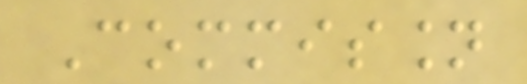Commission
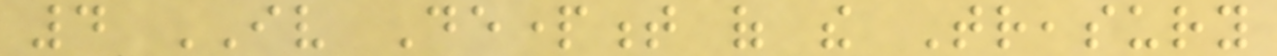4 IV Department of the Treasury
